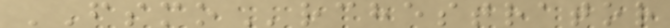FSMOrchestrator
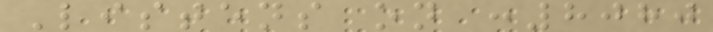Listens on :8080
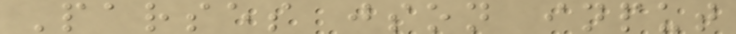Parses json input
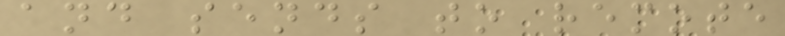and sends to remote
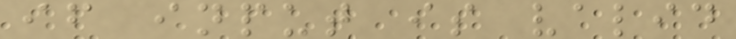if input is valid
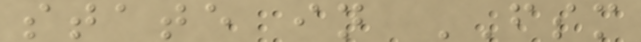state in FSM
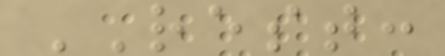REST:
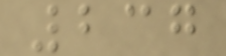237
